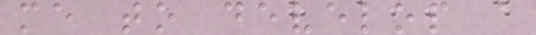me to develop a
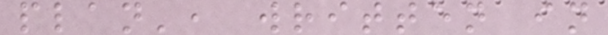plan', written in
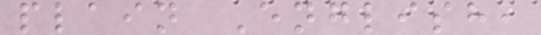plain English,
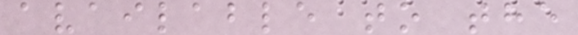available to the
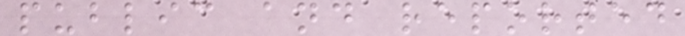public and reported
